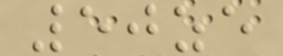50ze
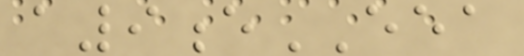a9eEEA
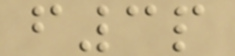f3p
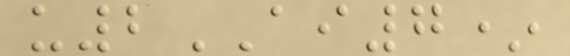u2AI7*
